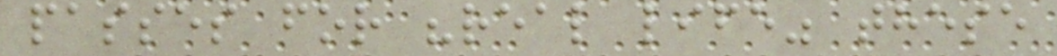passes for "real life" these
